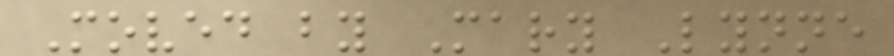Moved by Mary Lynne
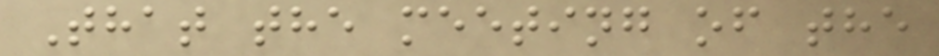That the meeting of the
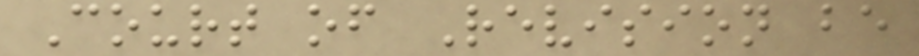Court of Revision be
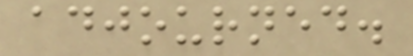adjourned.
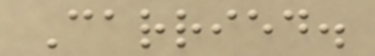Carried.
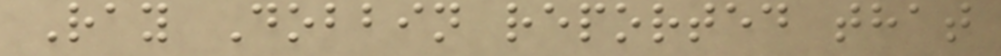Ray Dobbin reported that
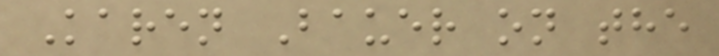Karen Bauer on the
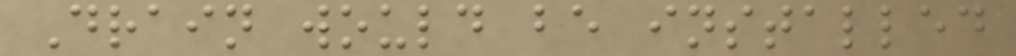Drain would be installed
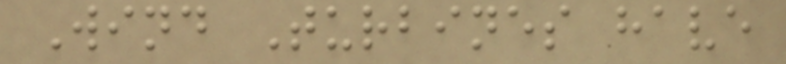Wind Turbines have
